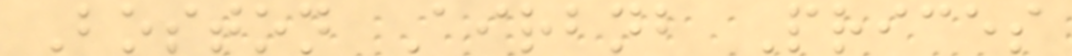Boston Airbnb Prices
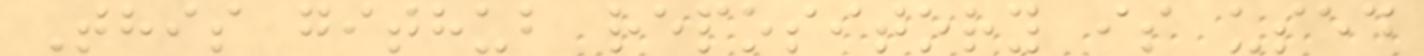This github repository is used
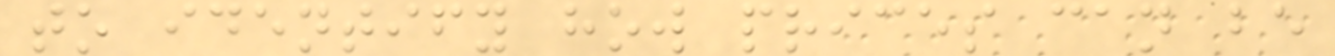to identify how prices can be
